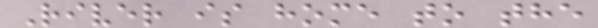River is home to the
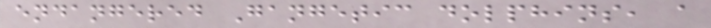endangered Gangetic dolphins, a
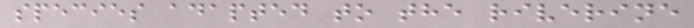species adapted to the riverine
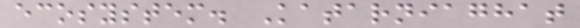ecosystem. Katarniaghat
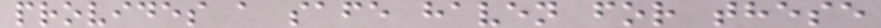provides a safe haven for these
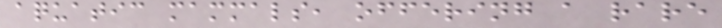aquatic mammals, offering a rare
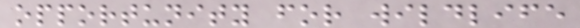opportunity for wildlife
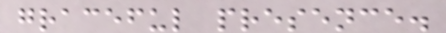graceful presence.
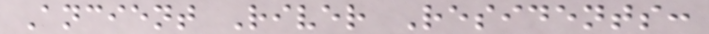Ancient River Residents:
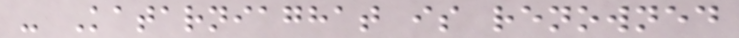- Katarniaghat is renowned
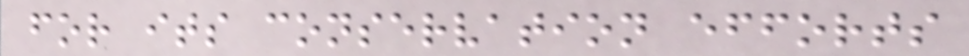for its conservation efforts
